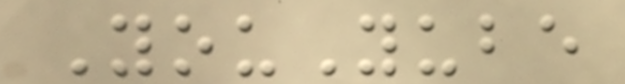YouYube
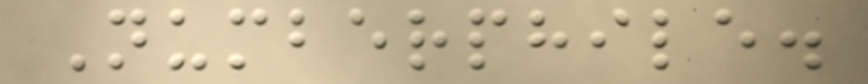Numberphile.
